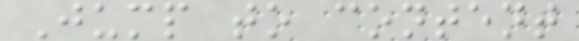Jump to content
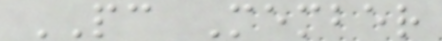PC Member
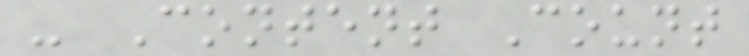- Content Count
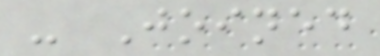- Joined
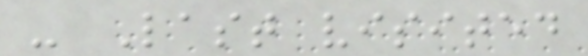- Last visited
